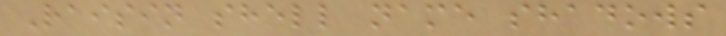Raisin shell name shadows
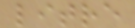litre
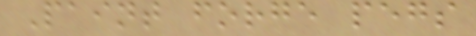Paint forge pegs
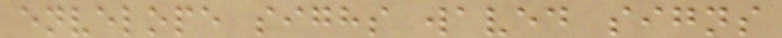envelope sighs waved signs
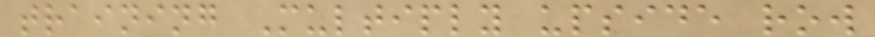training Multiply upside row
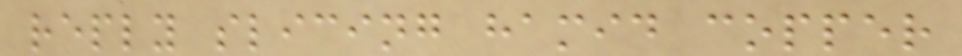reply slicing hamid copper
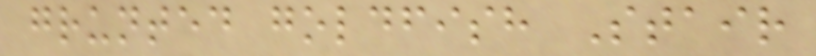grunted goldfish Stair
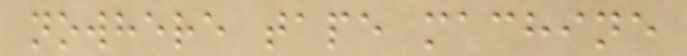nowhere tape machine
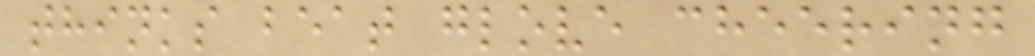thinks beat glove cheering
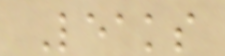Leaks
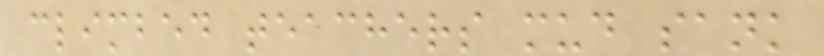climbed teachers mud sank
